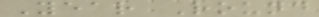Year Round
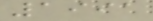1991
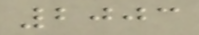2003
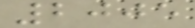2005
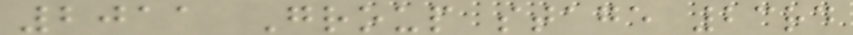2011 Group stage 23rd
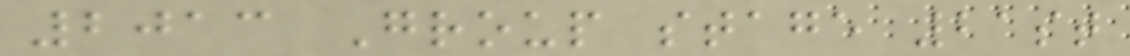2013 Group stage 21st
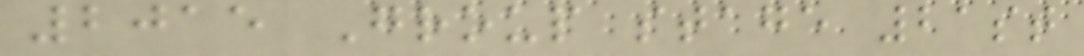2015 Group stage 21st
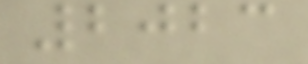2023
